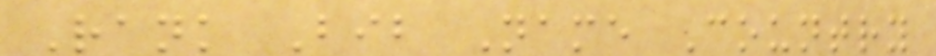Rank Bib Name Country
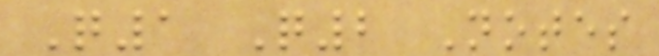Q1 Q2 Notes
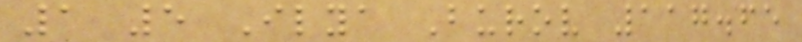1 5 Ilya Burov 117.65
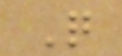Q
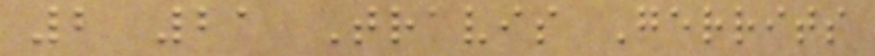2 21 Travis Gerrits
